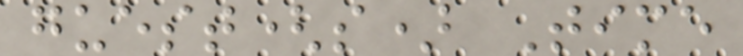guest(s) Time
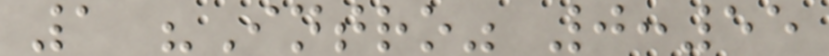1 "Intro" 0:55
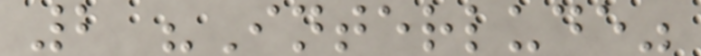2 "Interlude"
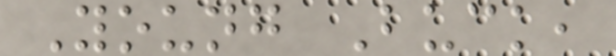Young Buck,
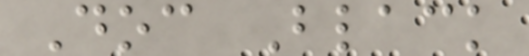Doc Black
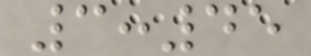3:45
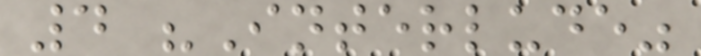4 "Interlude"
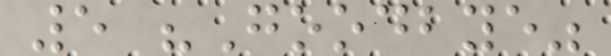5 "Goodbye"
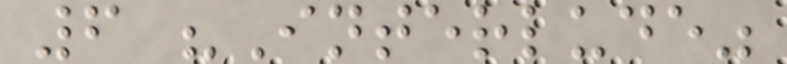6 "Interlude"
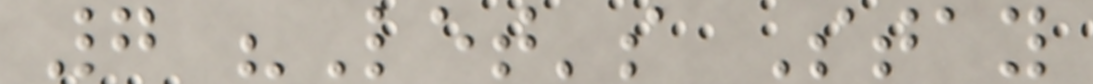7 "Let's Stay
